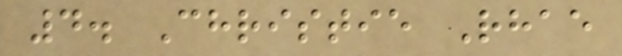4. Christie Rhae
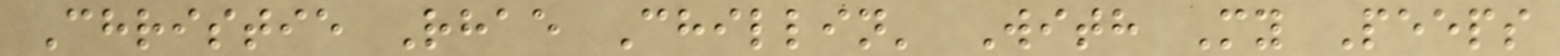Christie Rhae Chillin' With My Peeps
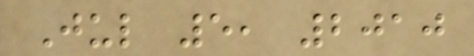Jul 5, 2010
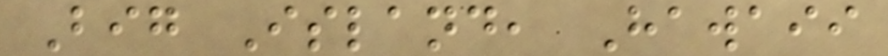Big Island, Hawaii
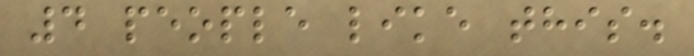4 people like this.
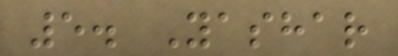5. Yashar
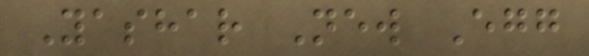Yashar New Egg
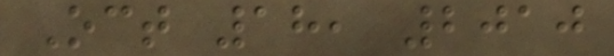Oct 18, 2010
